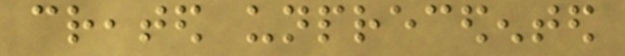created unprecedented
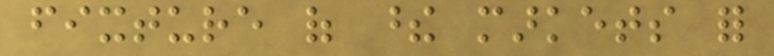fixture of these markets for
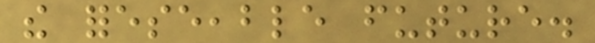the foreseeable future.
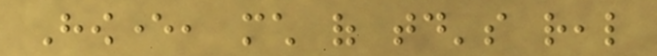However, much of today's real
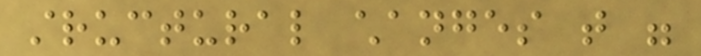structural changes that were
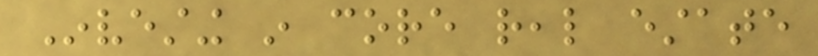Investing in core real estate
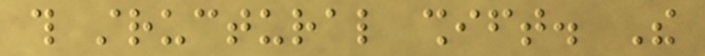this structural shift. The
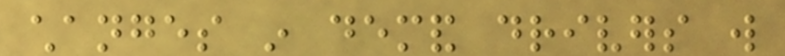changes in demand drivers will
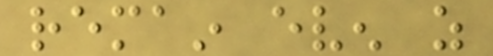remain even as
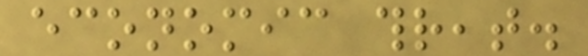economic threat.
